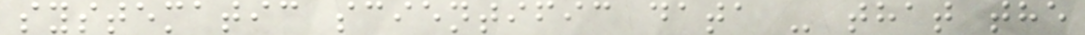systematic scientific data - that the
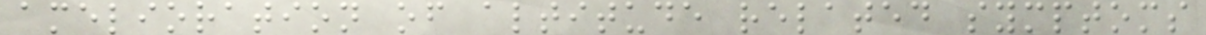amelioration of altitude related symptoms
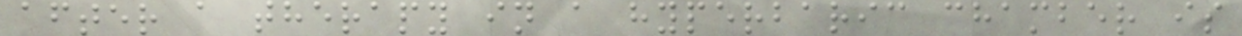after a therapy in a hyperbaric chamber is
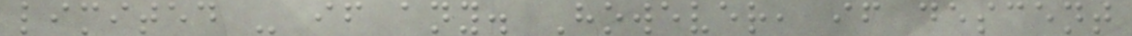limited - if any. However, if descent
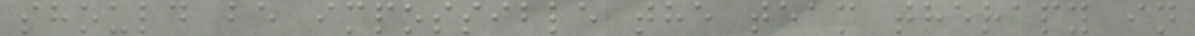should be impossible the team therapy in
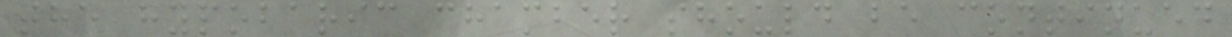the hypobaric chamber should be continued
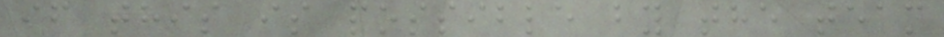if this is possible by the team
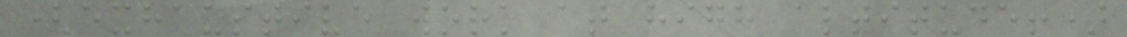(exhaustive work at high altitude!)
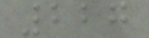227
